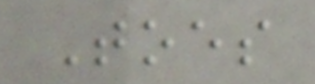Toes
